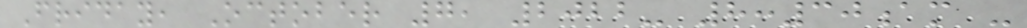Friday, October 7, 2022- 8:30am -
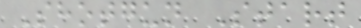Shotgun Start
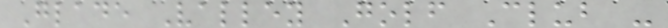Glade Valley Golf Club -
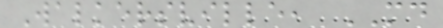Walkersville, MD
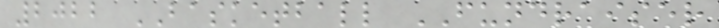2022 BASKETBALL FUNDRAISER
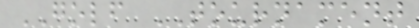GOLF TOURNAMENT
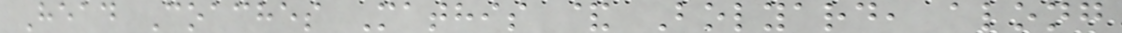Head Coaches Mathis & Bolyard, along
